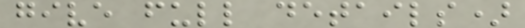give full details)
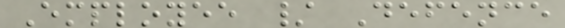Employee / Defence
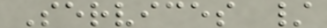Services /
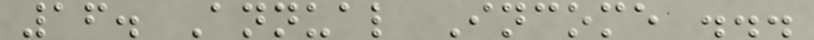16. Annual Income ...
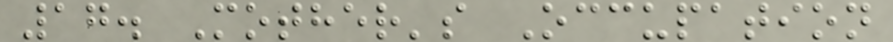17. Mother's Occupation
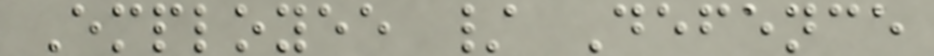Employee / Defence
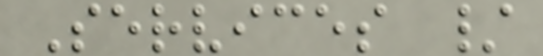Services /
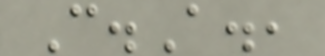C.A.,
